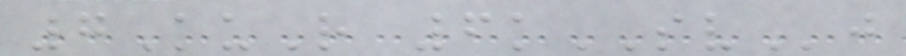7KuR 6kSVj
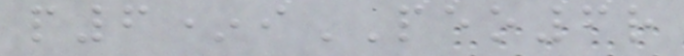p6*iPEO6r
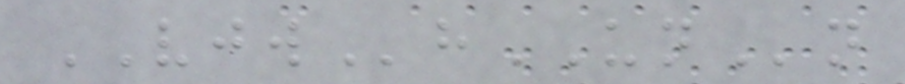VJWhUNn
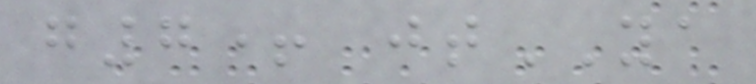g7+ jtYA
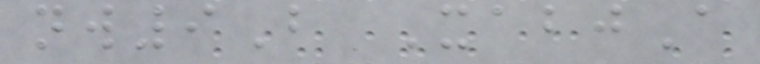nw9B XabjA
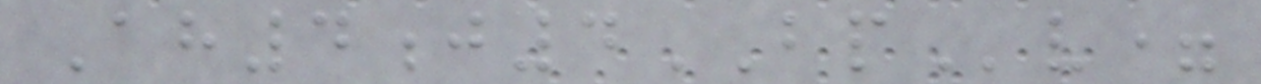Ah4j4BPv=
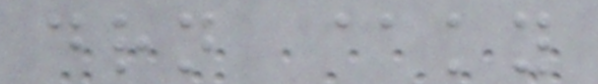drn @ky
